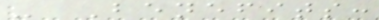- Benefits:
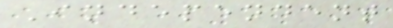Independent
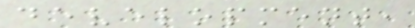development,
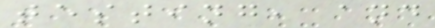testing, and
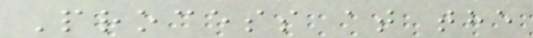Process at the
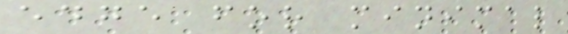edge for minimal
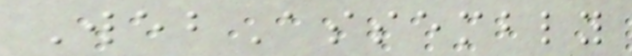WebAssembly
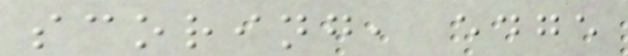scoring, edge
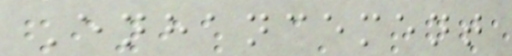Enhancement
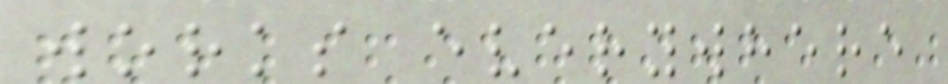works everywhere
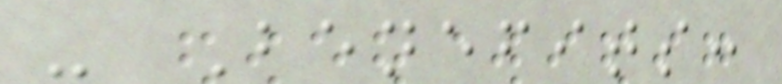- Benefits:
